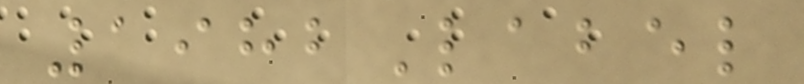1982Label
